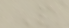P
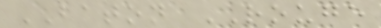BATON ROUGE
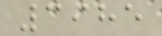3985
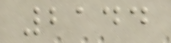2144
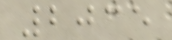2035
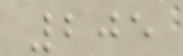205
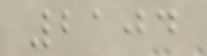2104
